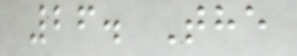26. The
